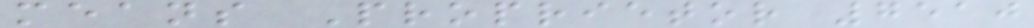means Proprietor 7510
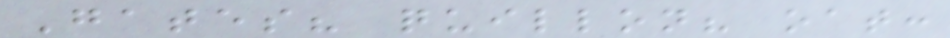Gates? quillon? oat:
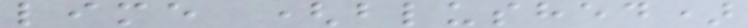lime (blushed)
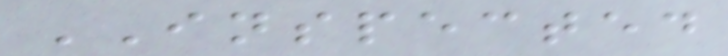INSPECTED
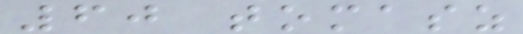60 tomasz
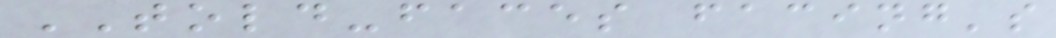TOLD-faces facing's
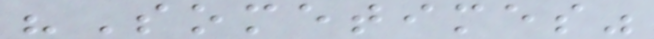"Sometimes"
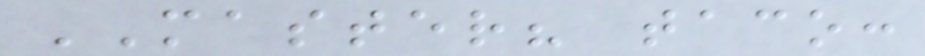MASTER? taco:
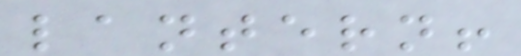lantern!
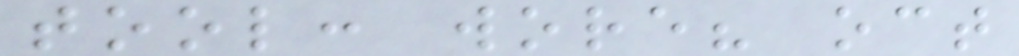tool: wore? oct
